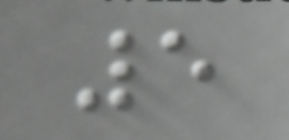5
